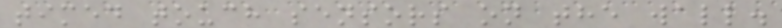timed touch sensors on the wall.
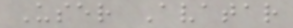User Avatar
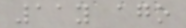11y ago
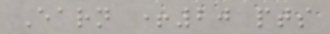Earn +20 pts
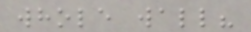whole wall?
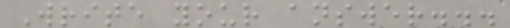Write your answer...
